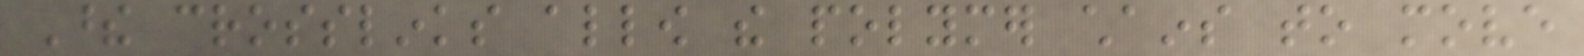These crosslinks allow the polymer chains to move
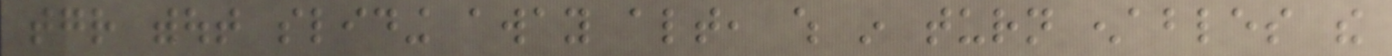together without sliding away altogether, which in turn enables the
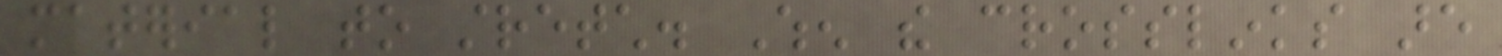material to stretch. When the crosslinks are
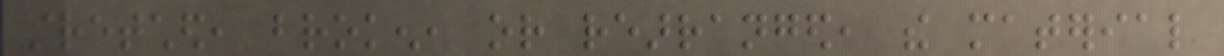stretched, broken, or rearranged, the material
